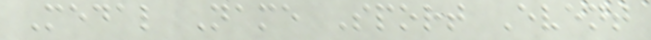Medal Name Sport Event
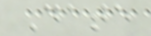Date
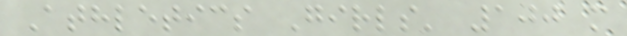Athletics Girls' 100 m
